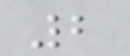2
